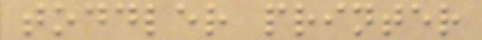toddler printer
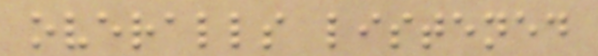overalls listened
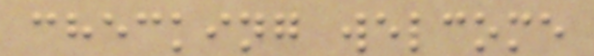checking welcome
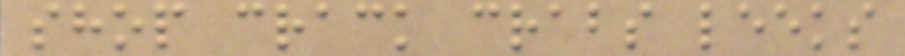shop crack crabs leeks
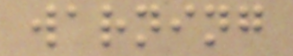warning
